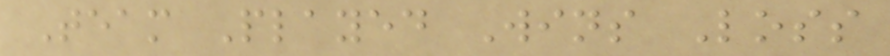Team Played Wins Loss
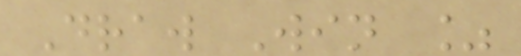Draw Win %
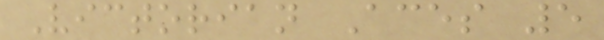Victorian Aces 5
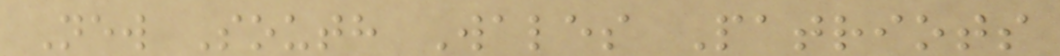New South Wales Patriots
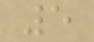5
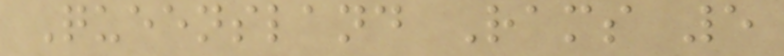Queensland Rams 5
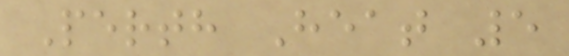Perth Heat 5
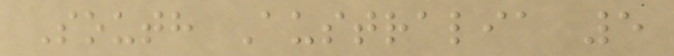South Australia 5
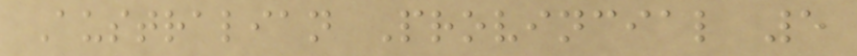Australian Provincial 5
